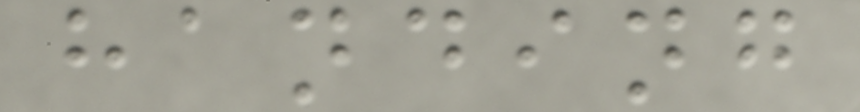handing
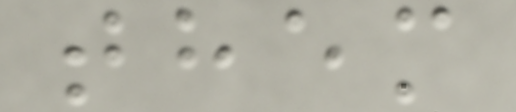them
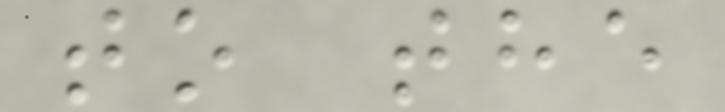to the
